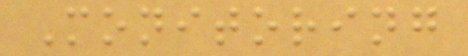Monitoring
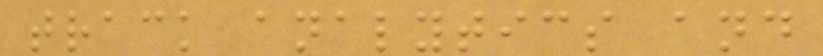track analytics and
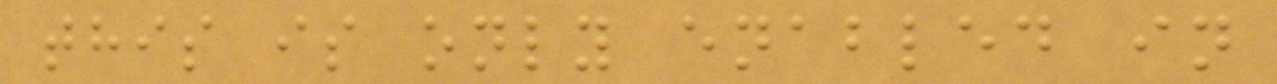this is only enabled in
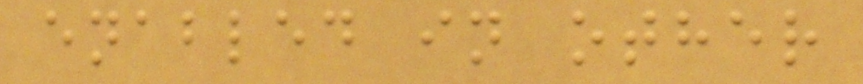enabled in other
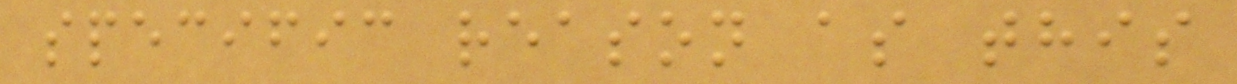specific reason as this
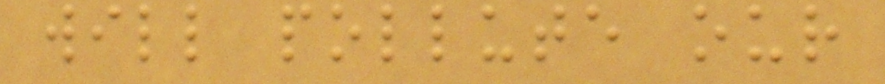will pollute our
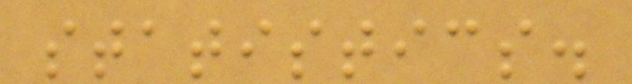statistics.
